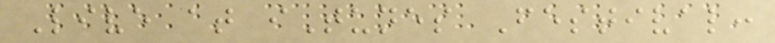Live at iTunes Festival:
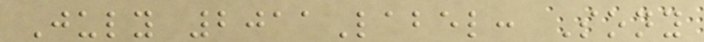July 2011Label: Sony
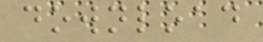download
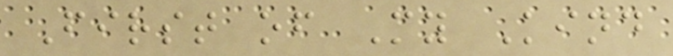First of My Kind
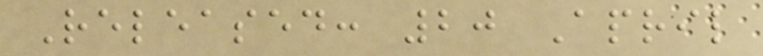Released: 20 April
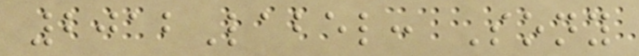2012Label: Sony
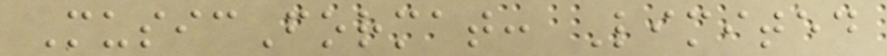MusicFormat: Limited
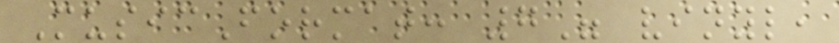MusicFormat: 7" vinyl,
